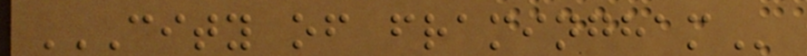CITY OF FRAMINGHAM
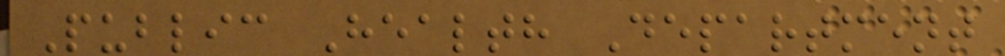Public Health Department
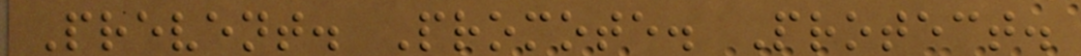Prevent. Promote. Protect.
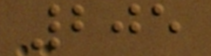205
